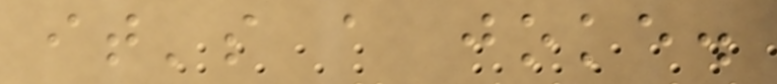it's a joke.
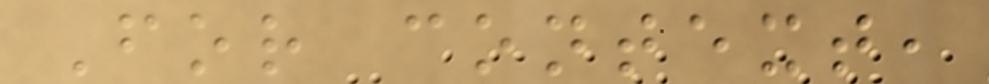For context,
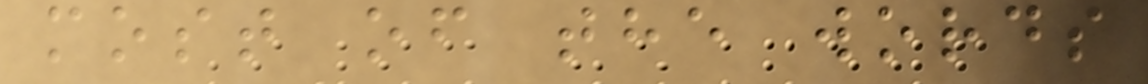most of the words
